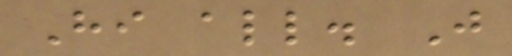Hi all. Just
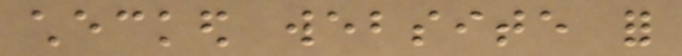checked website for
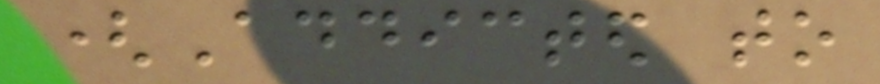(Addicted to
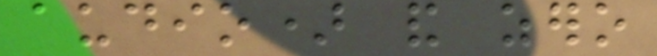audio) and zero
